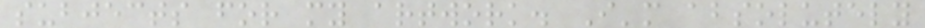subjects for my artwork. I'm absolutely
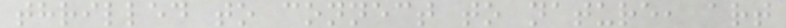thrilled to connect to nature, art
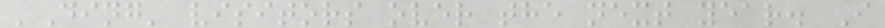'Ding' visitors over the next year. I
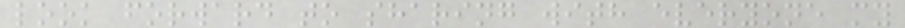look forward to sharing with everyone my
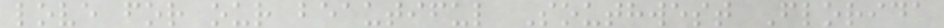love for our beautiful Southwest Florida
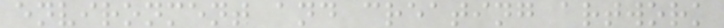environment and creating artwork
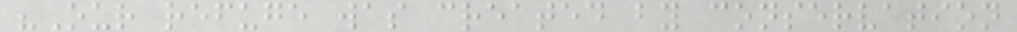"Our refuge was created by conservation
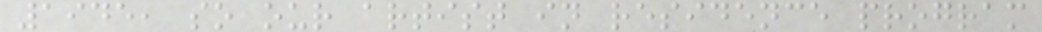1945, so our artist in residence program
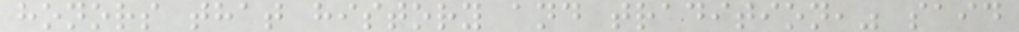honors that history and tradition," said
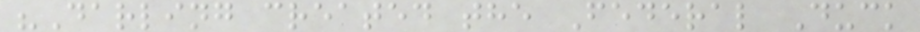"Darling created the Federal Duck
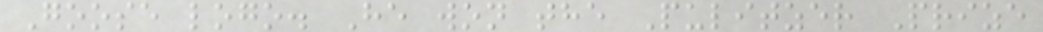Goose logo. He won the Pulitzer Prize
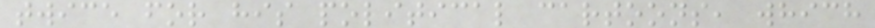twice for his political cartoons, which
